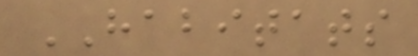HABITATS
